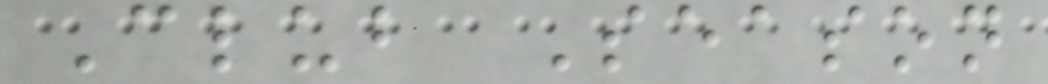Club Season
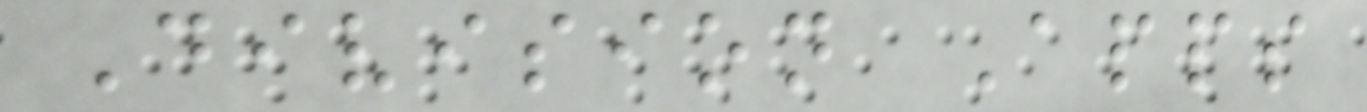Division Apps
